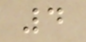4
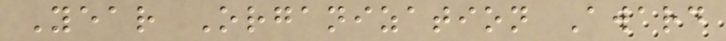Year Organization Award
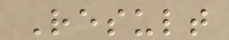Result
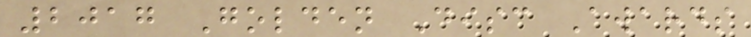2017 Golden Disc Awards
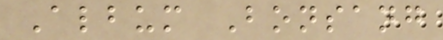Album Bonsang
